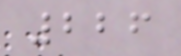226
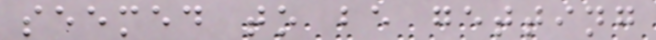seemed to be getting
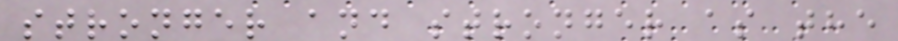stronger and stronger as the
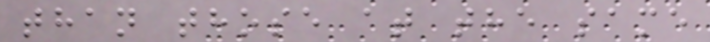than those at the same
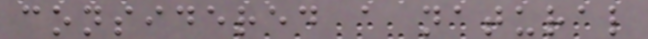considered a natural
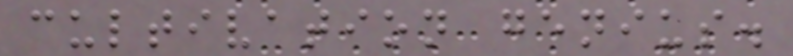cultivation genius.
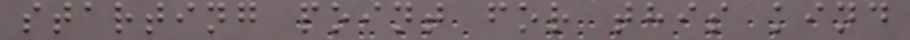starting point for this kind
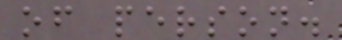of person.
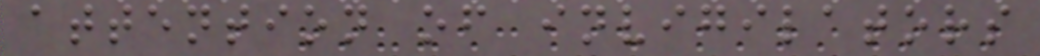attention of invigilators
